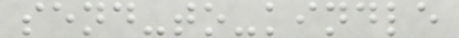send-to-kindle
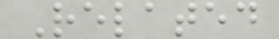Related
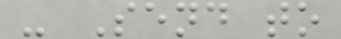- Send to
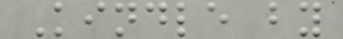Kindle by
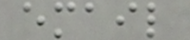email
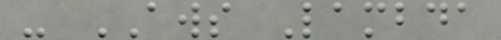- AWS Lambda
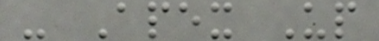- Apex Up
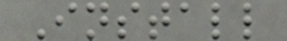Install
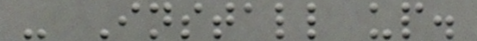- Install up.
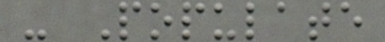- Populate
